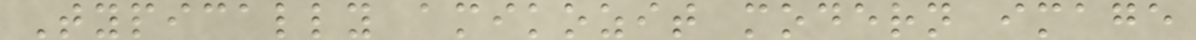Typically amikozit modern image
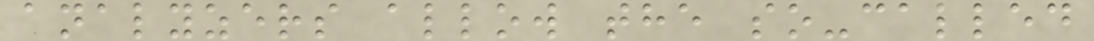analyzers allow the so-called
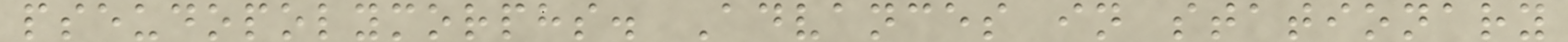pseudopolymorphs. Advances in stationary
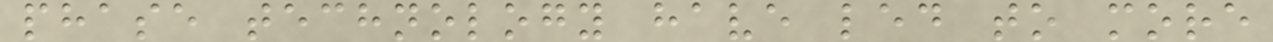phase technology have led to more
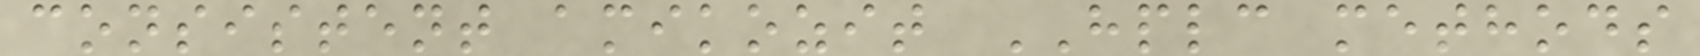consistent amikozit HPLC methods
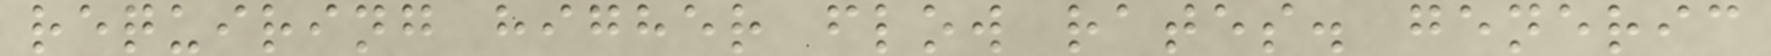requiring higher flow rates. generic
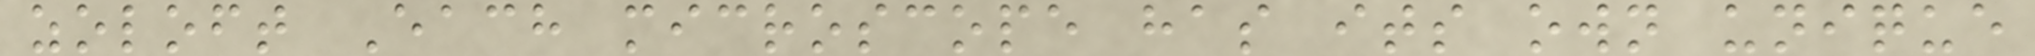zoloft Each microscope has its own unique
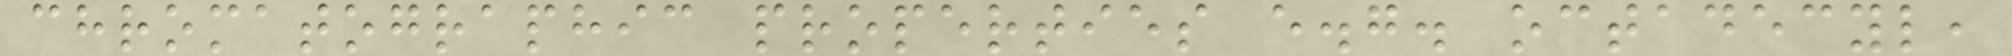chromatographic properties e.g. octadecyl,
